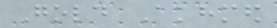Gold Akhmed
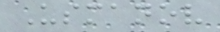Usmanov
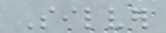Silver
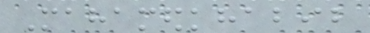Mahamedkhabib
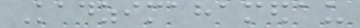Kadzimahamedau
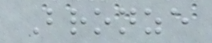Bronze
